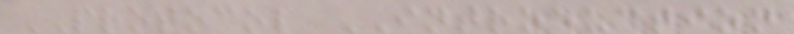PROTOCOL INTRODUCTION
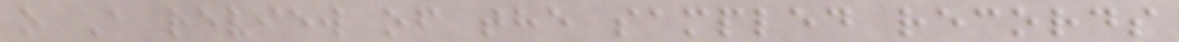o A review of the sampled records
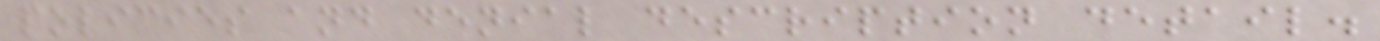policies and denial description detail.
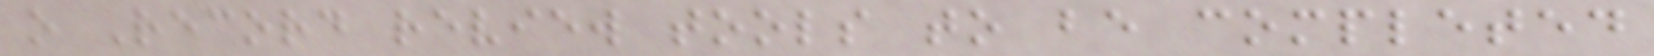o Record review tools to be completed
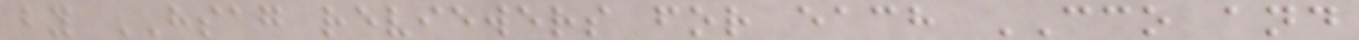by HSAG reviewers for each CCO and
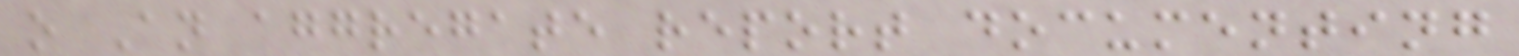o An aggregate report documenting
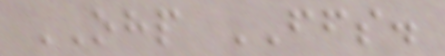OHP FFS.
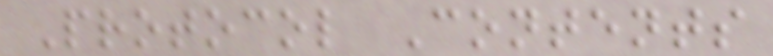Protocol Contents
